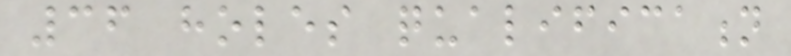36 holes qualification
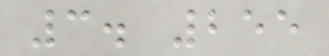3. 255
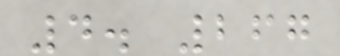4. 267
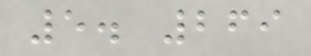5. 269
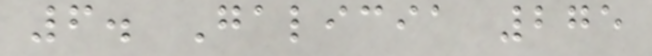6. Galicia 275
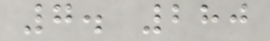7. 280
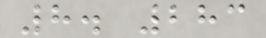8. 283
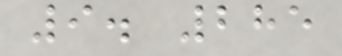9. 285
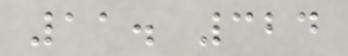11. 324
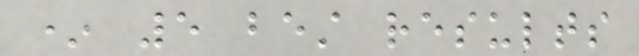* 5 best results
